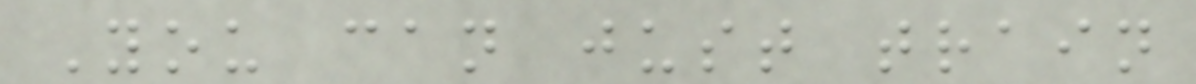You can just train
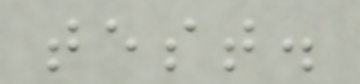test.
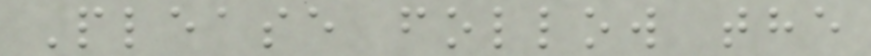Please follow the
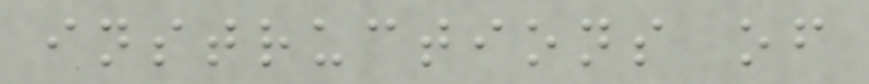instructions of
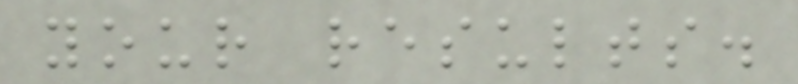your results.
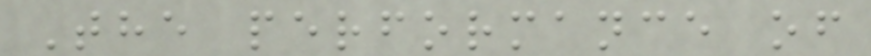The performance of
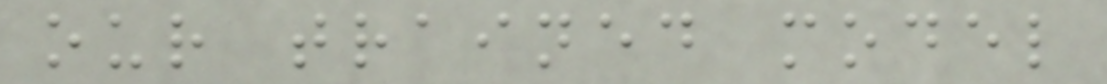our trained model
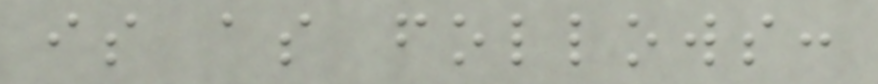is as follows:
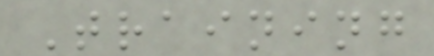Training
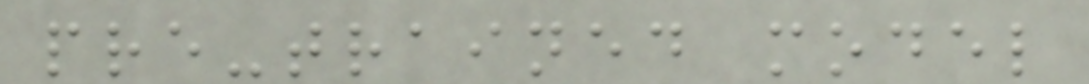pre-trained model
